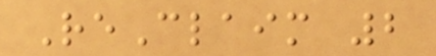ReClaim 2
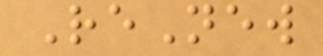ReNew
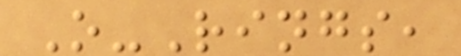O-Rings,
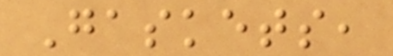Gaskets,
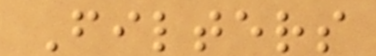Filters
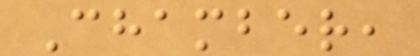Chamber,
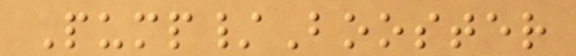Pump/Booster
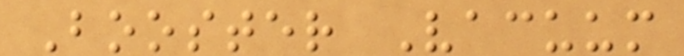Booster Vacuum
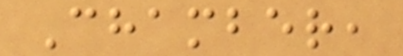Chamber,
